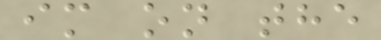im on the
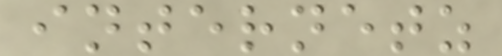internetz
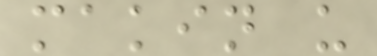makin u
